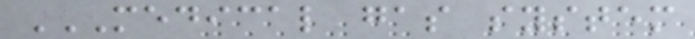MEDICAL GAS SYSTEM
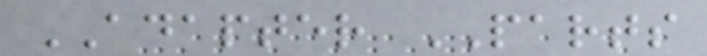ADAPTER PARTS
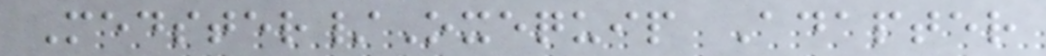Medster/Oxequip Adapter
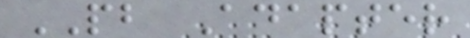PB Adapter
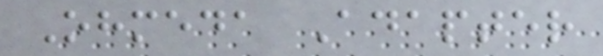Ohmeda Adapter
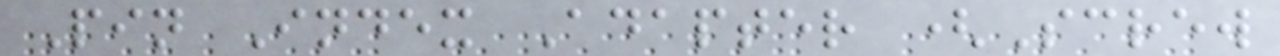Pin Index Adapter (Screw
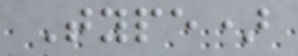Type)
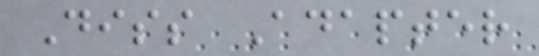Diss Adapter
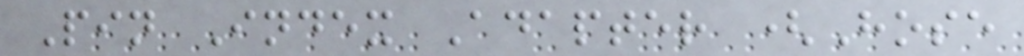Pin Index Adapter (Hose
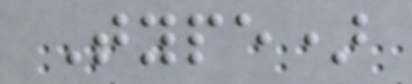Type)
